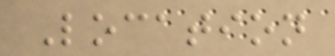Location
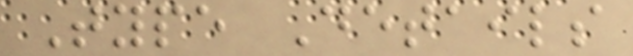Type Details
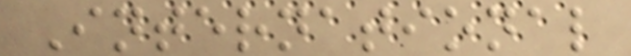International
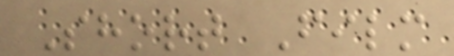Short Film
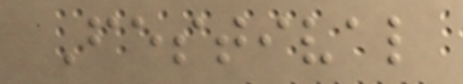Festival
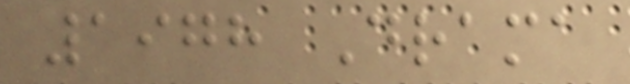1978 Drama
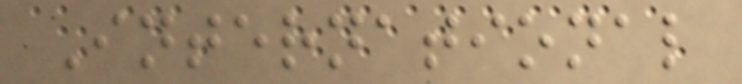International
